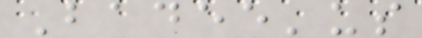Badee'us
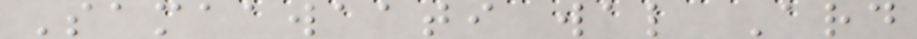Samaawaati wal Ard
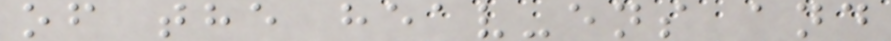of the heav-ens and
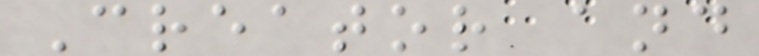Creator and
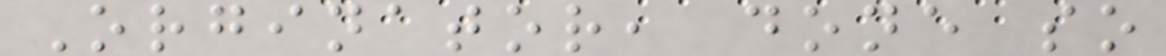Orginator, done so
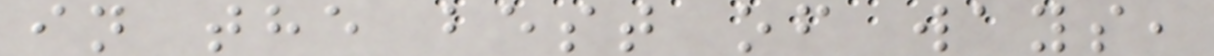in the best of ways,
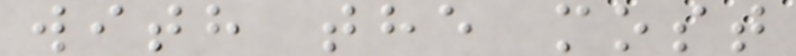with the most
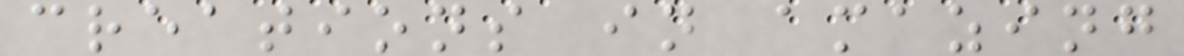creations in amazing
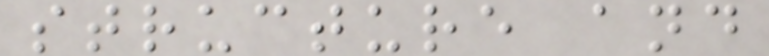structure and
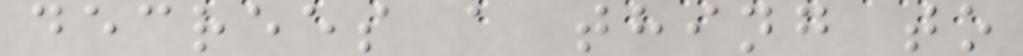decrees a thing to
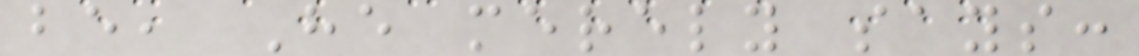be, He merely says:
